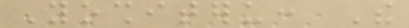Yoshiteru: The
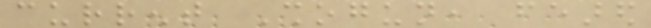current Shogun, feared
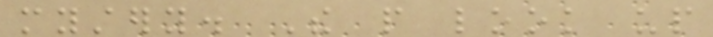mystery. The people look up
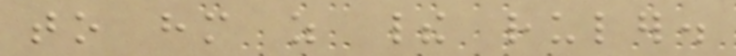to him as their ruler.
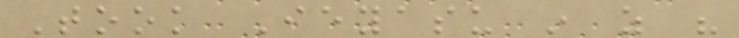Took Ieyasu in as his
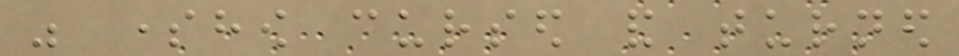was somehow cursed and turned
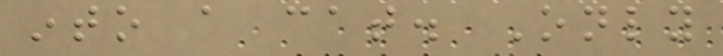into a cat. Only
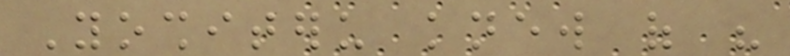Yoshiteru knew of his
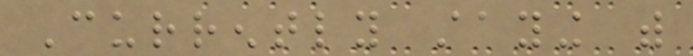Currently staying with
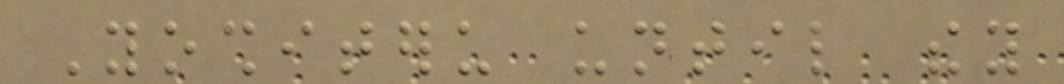Yoshiteru until they
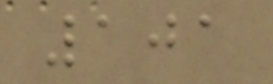101
